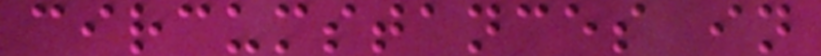circumstances in
